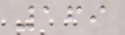169
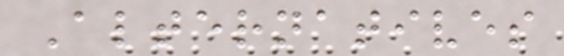Alternatives
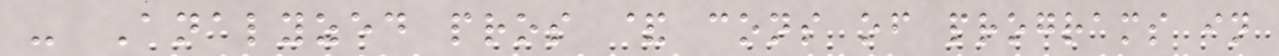- Analyzed pros & cons of programs in
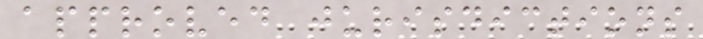approved jurisdictions
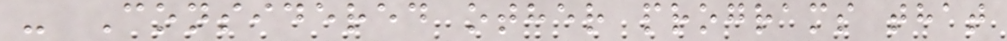- Considered other programs that
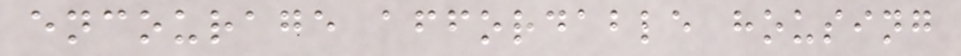encourage affordable housing
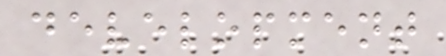development
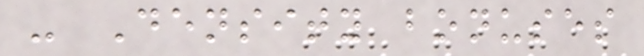- Density bonuses
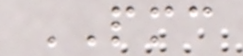PMC
